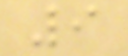9
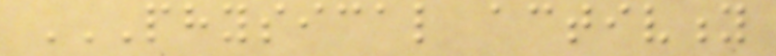PHYSICAL ACTIVITY
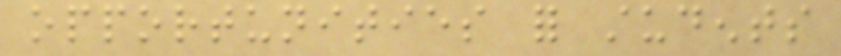opportunities for students
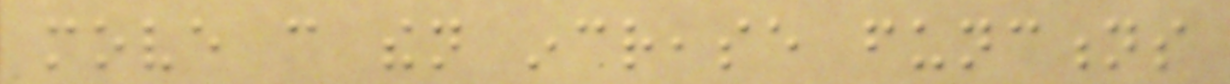move can then increase functions
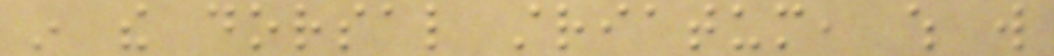in the dorsal striatum, which will
